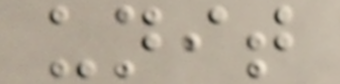unit
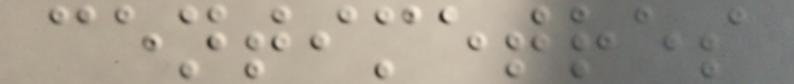centimetres
